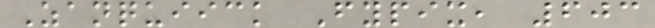Zanquiick Fypix, 603
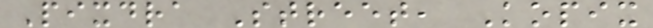Pixdra Street, Kopix
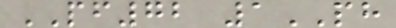PF72 1PH
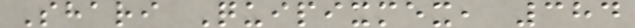Shari Quipixmex, 384
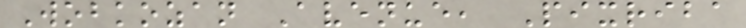Wobkozan Avenue, Pixriba
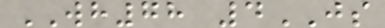WH78 4JS
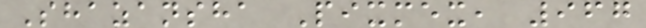Shazansha Pixmex, 967
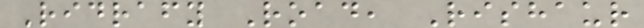Ridrafy Road, Rishaur
